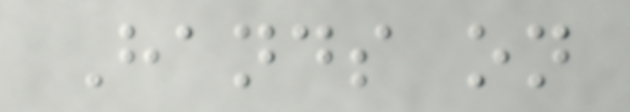Hands on
